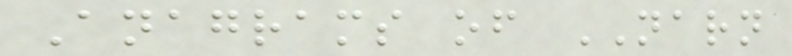Anagrams of NARN
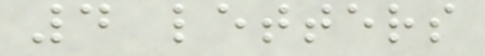4 letters
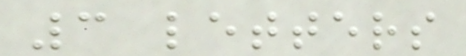3 letters
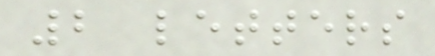2 letters
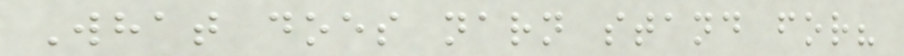What does narn stand for?
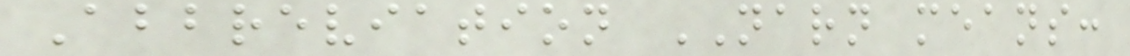Abbreviation NARN means:
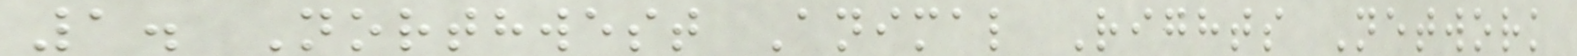1. Northwest Animal Rights Network
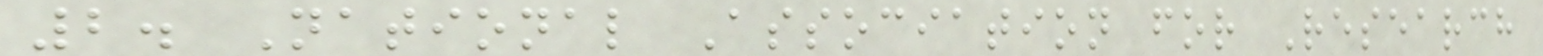2. National Association for Research
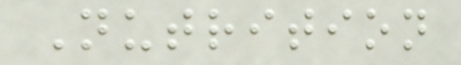Nutrition
